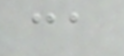ca
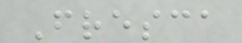Fresca
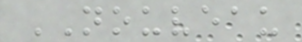NOUVEAU
